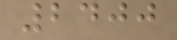2400
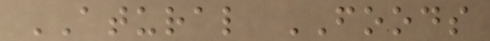ATURAL FOODS
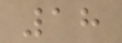18
